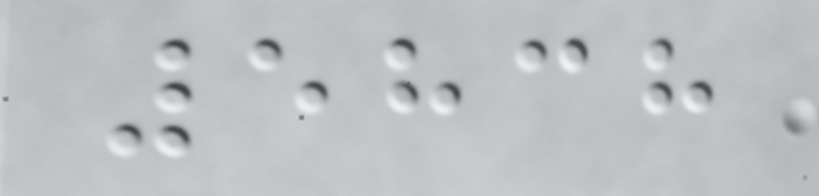5838
